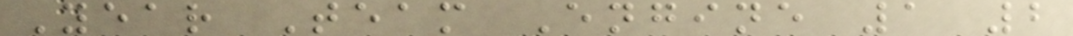Year Team Engine 1 2
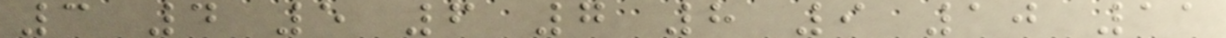3 4 5 6 7 8 9 10 11
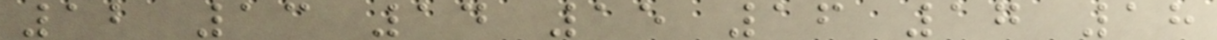12 13 14 15 16 17 18
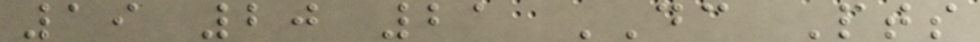19 20 21 DC Pts
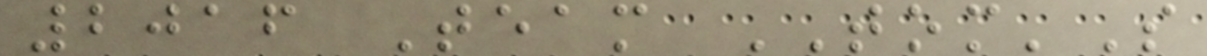2016 Team TOM'S
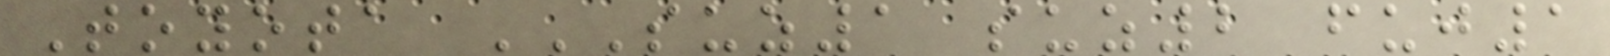Toyota SUZ1 SUZ2 FUJ1
